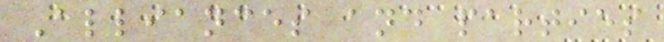Alliances and parties
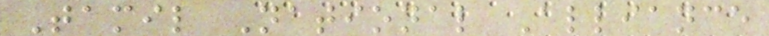Tamil National Alliance
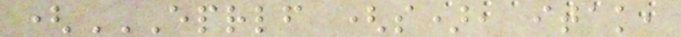(EPRLF (S), ITAK,
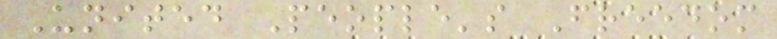United People's Freedom
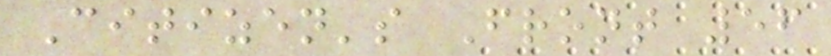Citizen's Front 56
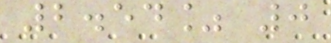2.54% 0
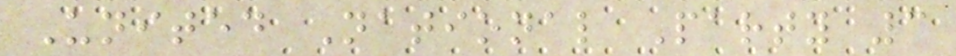United National Party 3
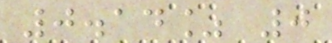0.14% 0
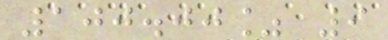100.00% 9
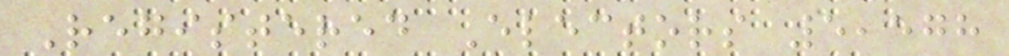Registered Electors 5,578
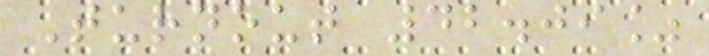Turnout 42.09%
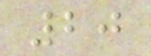20
